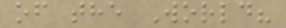of the World?
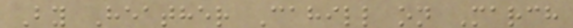By Heather Cahill on March
